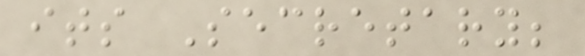its Secretary;
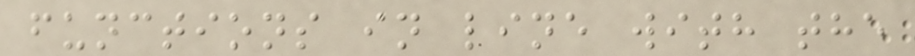functions in line with the
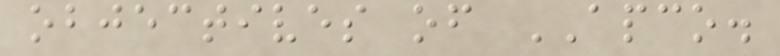objectives of APCO.
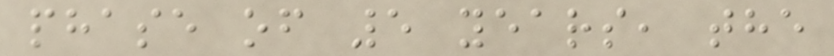phase of 5 years, the
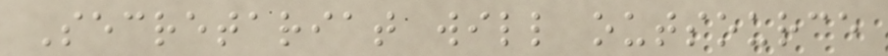Secretariat will outsource
